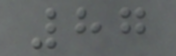87
